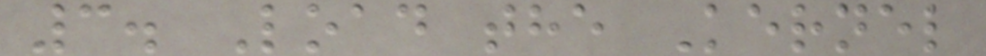3. Load the Kernel
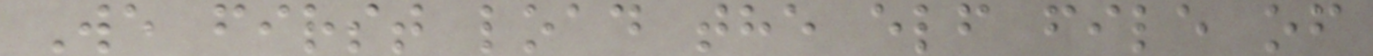We first load the elf file of
